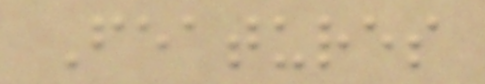Features
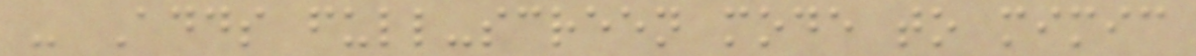- Adds full-screen mode to mimic
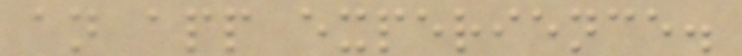an app experience.
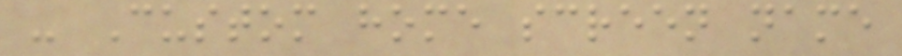- Custom home screen name
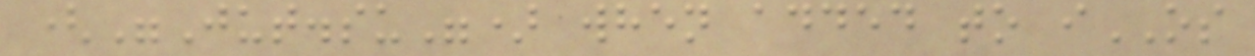("Jut.su") when added to iOS
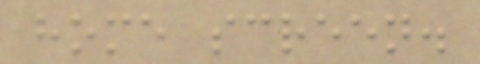home screen.
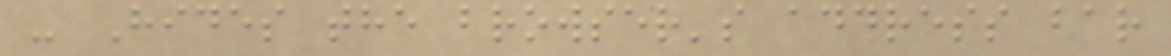- Hides the browser's address bar
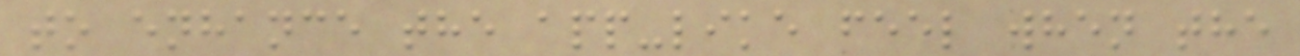to enhance the app-like feel when the
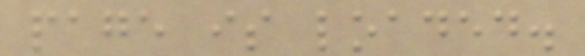page is loaded.
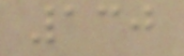130
